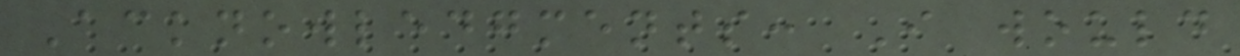Acknowledgments: I would
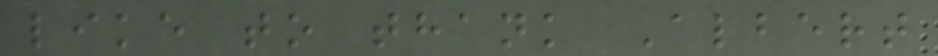like to thank Albert
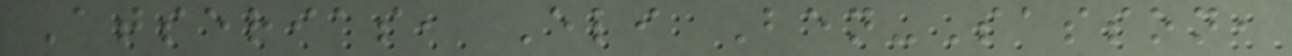Atserias, Eli Ben-Sasson,
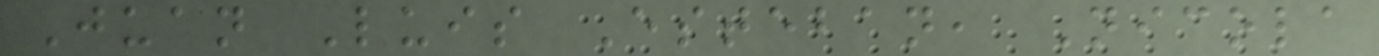Juan Luis Esteban, Nicola
